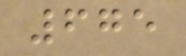675
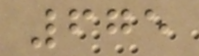675
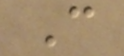C
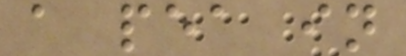a pea in
